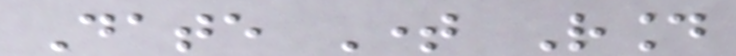Date Time Round
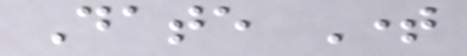Date Time
